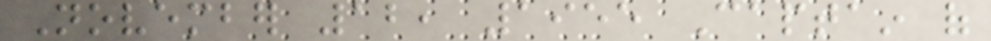November 12, 1955 Captain of
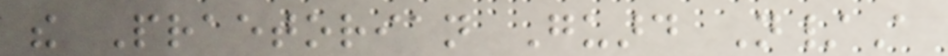the Praetorian Guard N/A
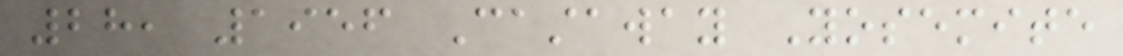28, 1956 Castaway Yosemite
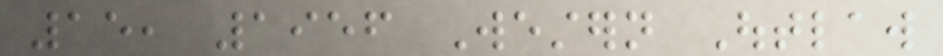15, 1956 Western Outlaw
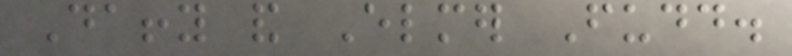Daffy and Elmer Fudd.
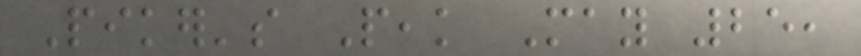Piker's Peak May 25,
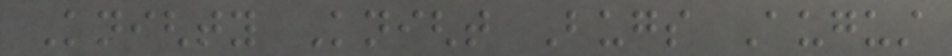Knighty Knight Bugs August
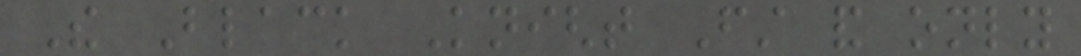The Black Knight First and only
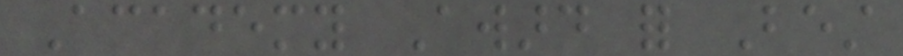Academy Award for Best
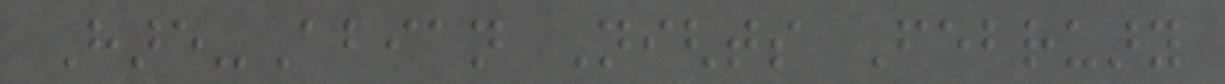Hare-Abian Nights February
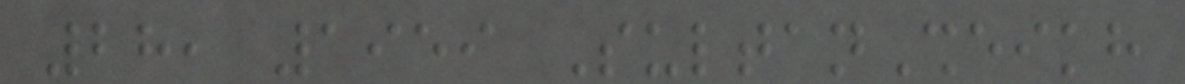28, 1959 SultanSheikh
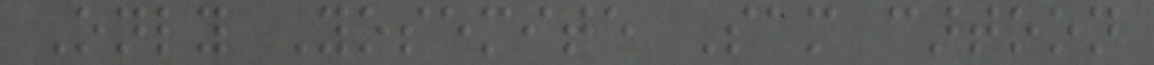Only Yosemite Sam cartoon
